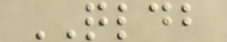QLDB
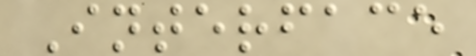Interface
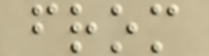from
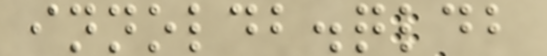innoldb.qldb
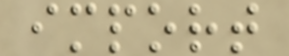import
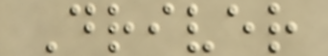Driver
